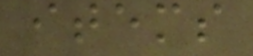items
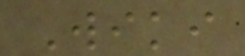Wiki
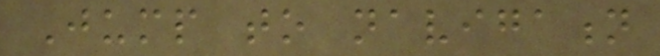Jump to navigation
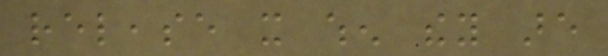release it when they are
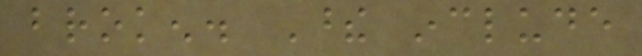broken. These include
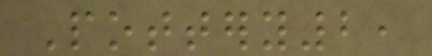Pottery2,
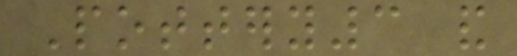Pottery3 and
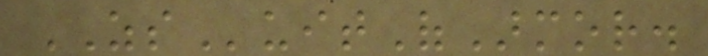ZSuitOfArmor.
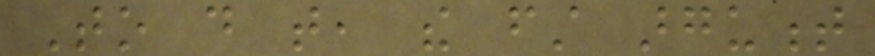To do that, the first argument
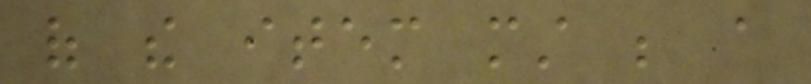of the item must be a
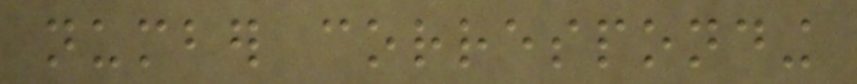number corresponding
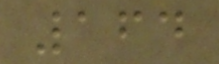164
